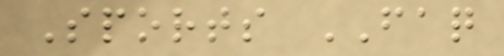Sports FAQ
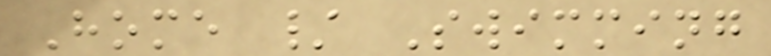Home / Swimming
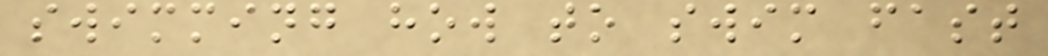swimming how to swim fast
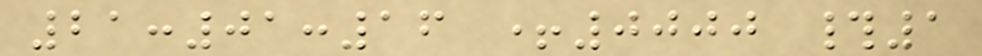21:01:16 +0000 #1
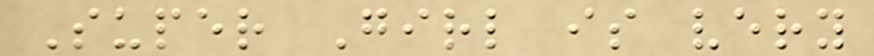Super Girl is very
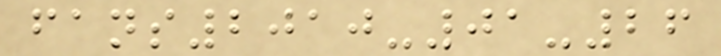fans2010-01-26
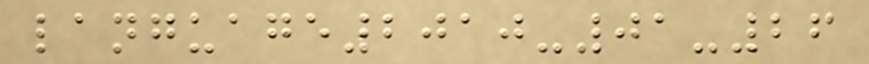language2010-01-26
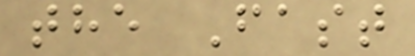the Fast
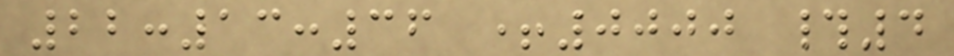22:13:36 +0000 #4
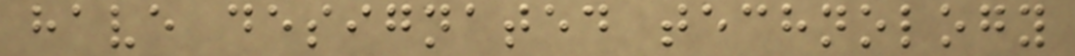have designated technology
